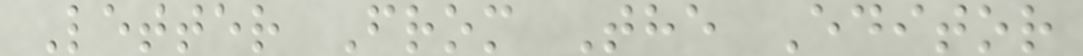Letter From The Editor
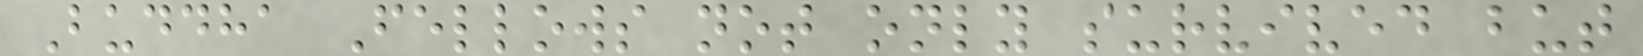Buddha Fellows not only survived but
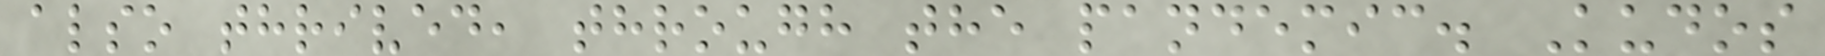also thrived, through the pandemic. Kudos
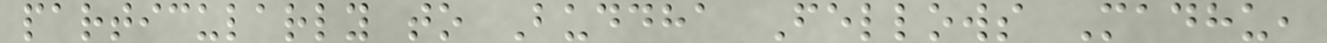particularly to Buddha Fellows Madhu,
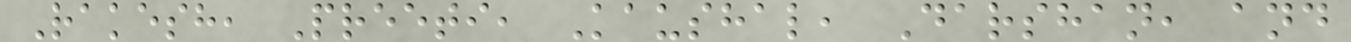Rakesh, Preeti, Kaushal, Darshan, and
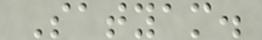Satyam.
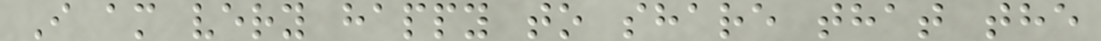I am very happy to share that the
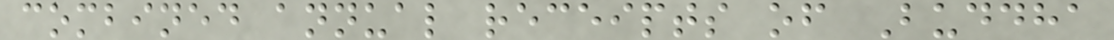combined annual receipts of Buddha
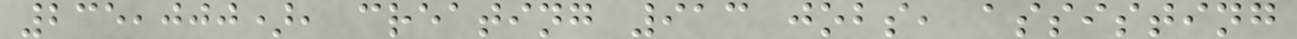235,000), creating 913 jobs, assisting
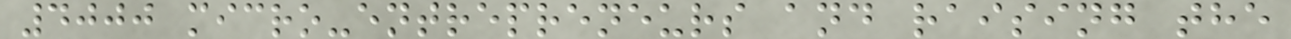4000 micro-entrepreneurs and raising the
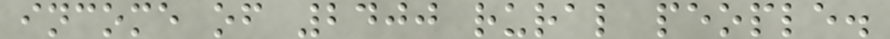income of 2400 rural people.
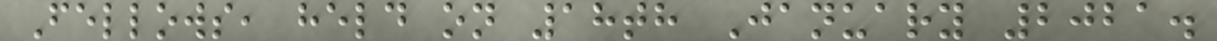Fellows, held on 18th January 2021.
